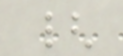{
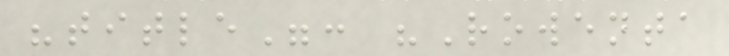"title": "Rowenta
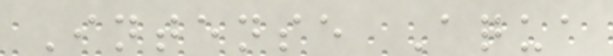Intense Aqua
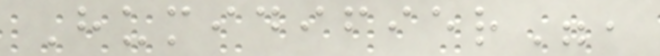Humidifier",
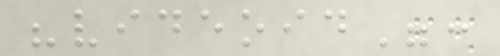"videoid":
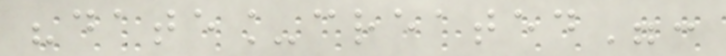"date_created":
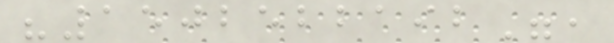"1502522192",
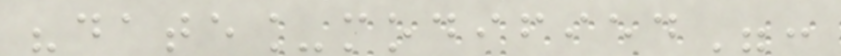"date_modified":
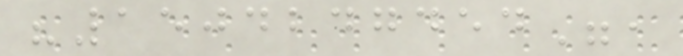"1504247454",
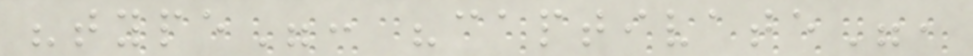"type": "captivate",
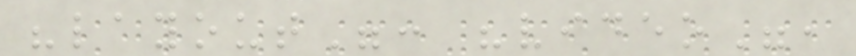"layout": "video",
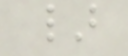}
